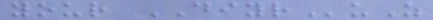your DIYRuZ
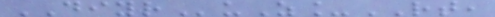DIYRuZ_RT,
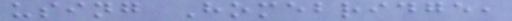using Homebridge,
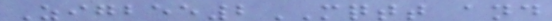Zigbee2MQTT and
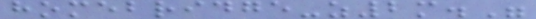homebridge-z2m."
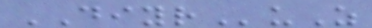DIYRuZ
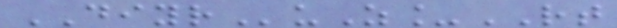DIYRuZ_RT
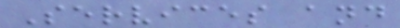Services and
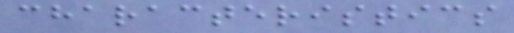characteristics
